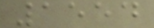1554
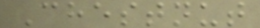Chestnut
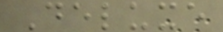Deluxe
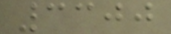3300
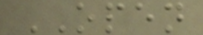OPEN
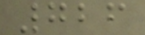726
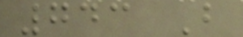743 B
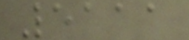5111
